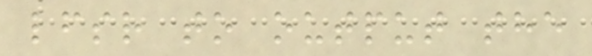lfsr to output the
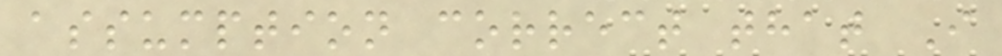assumption correct that I
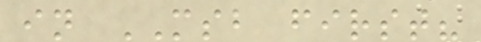in MSB first?
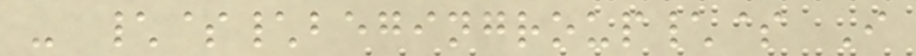- \$\begingroup\$ I
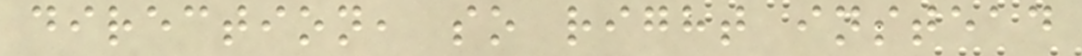direction, so right instead
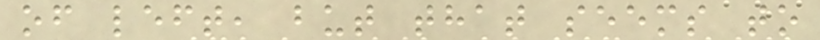of left, but that seems to
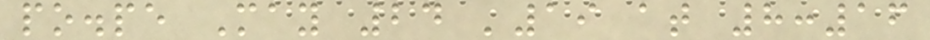po.pe May 24 '19 at 8:16
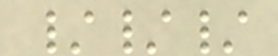///
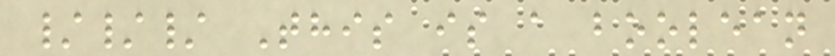/// This is a boolean
